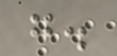g.
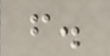f.
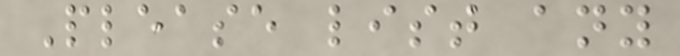Please list any
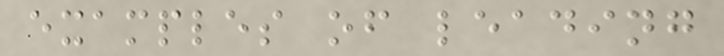examples of leading
